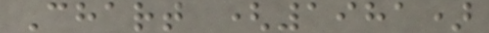Chart (1981)
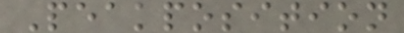Peakposition
